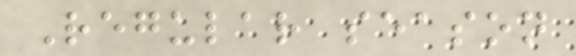Regular season
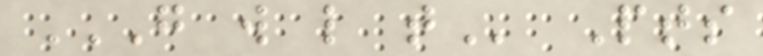G W L T Pts
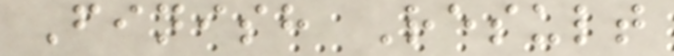Finish Result
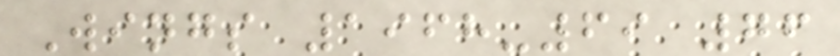Wings 1968-69 76
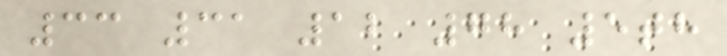33 31 12 78 5th
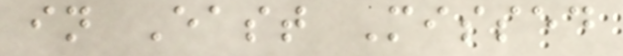in East Missed
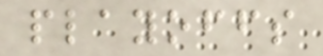playoffs
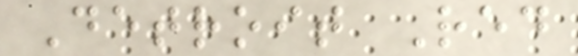Detroit Red
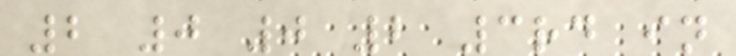2 0 0 2 3rd in
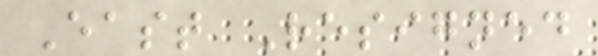East Resigned
